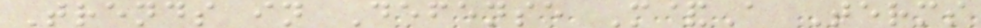Trends in Defense M&A Terms
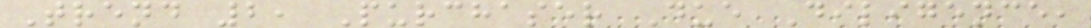Trend 2, Purchaser Due Diligence,
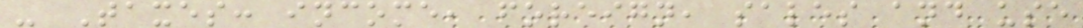- Taxes: income, foreign, sales and use
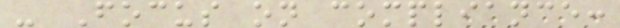- Focus on compliance:
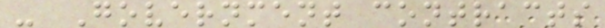- Government contracts
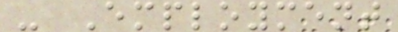- Employment
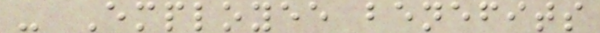- Employee benefits
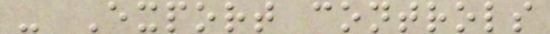- Export controls
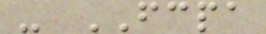- FCPA
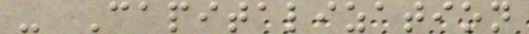- Capitalization
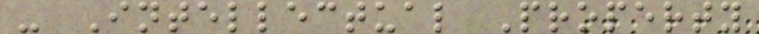- Intellectual Property
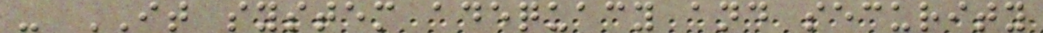- IT system adequacy and security
